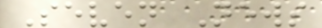Seven News
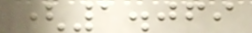(1.069
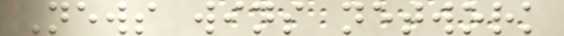News wins network
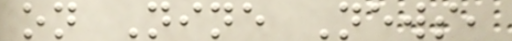on Nine News,
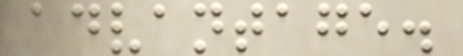advantage.
